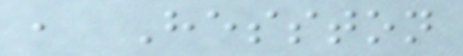, Hesston
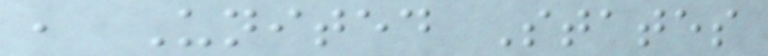, United States
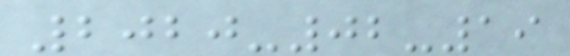2020-02-19
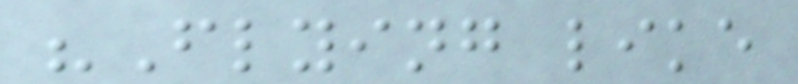"Flying like
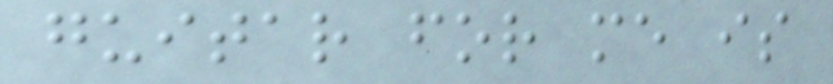guitar for me is
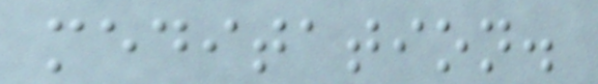meditation.
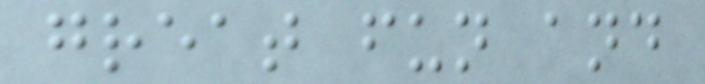great fun and
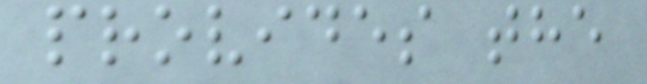provides the
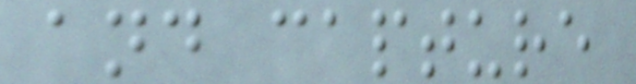and capture
